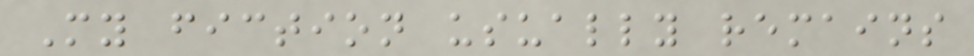My fiction usually remains
